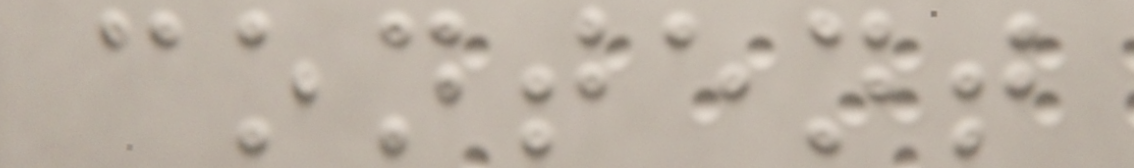content
